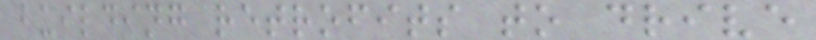building retrofits to drive
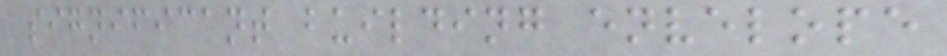significant building envelope
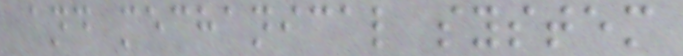and mechanical system
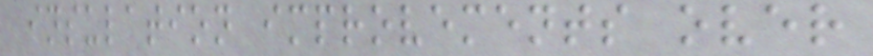insulation improvements over
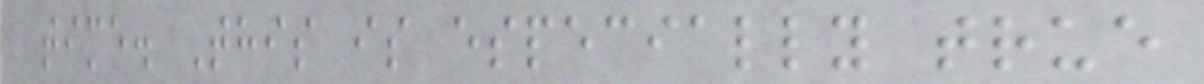time. This is especially true
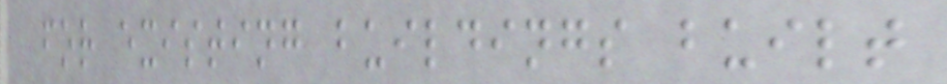for existing buildings built
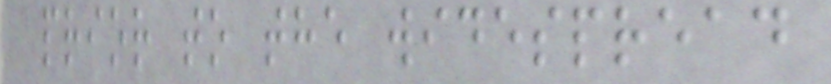prior to the widespread
